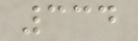334
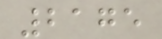2175
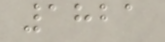1821
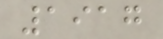1917
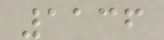1136
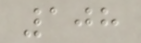108
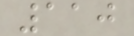110
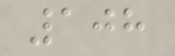108
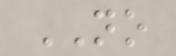NO
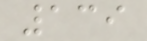139
